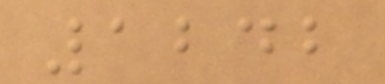1242
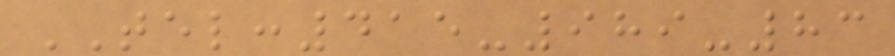TEL:415-989-83
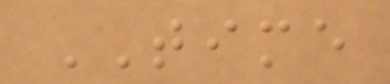TIME
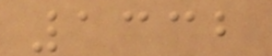1332
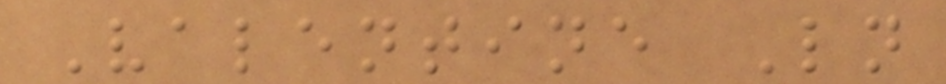Valentine Ln
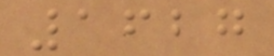1627
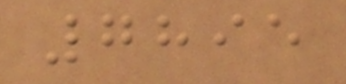7895
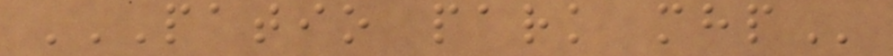PATIO PARK MHP
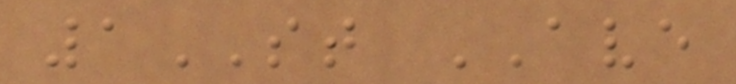1ST AVE
